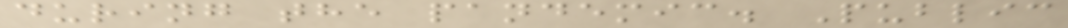during the pandemic. Public
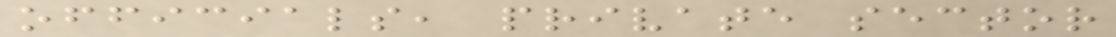officials, private sector
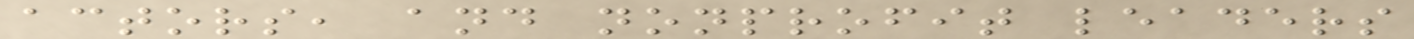actors, and nonprofit leaders
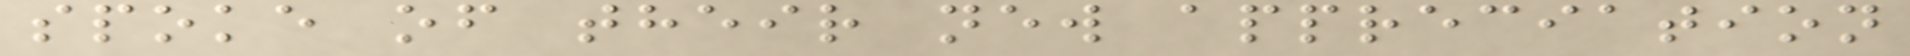spoke of their new appreciation
